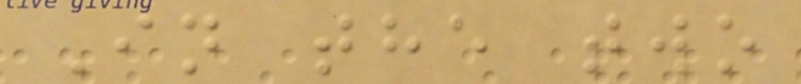In the two
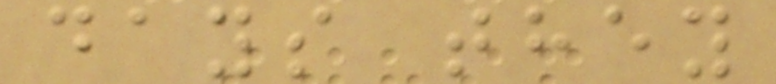days they
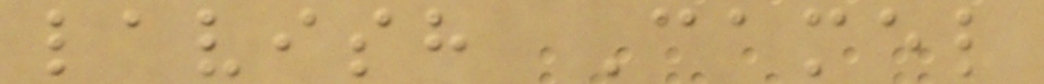lavish Camel
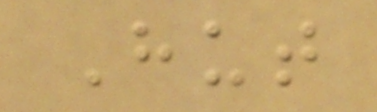Hut
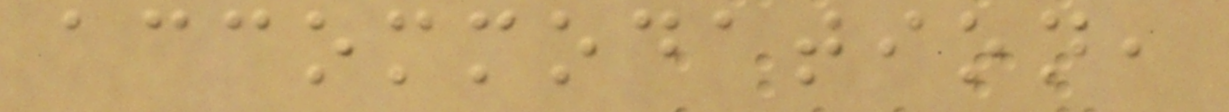accommodation,
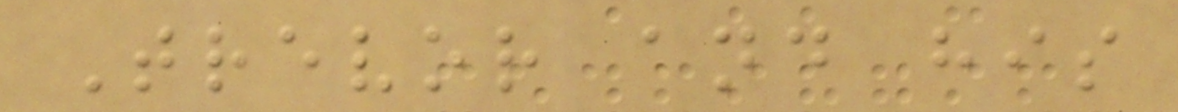Trevor and his
